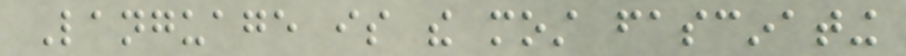Language is the most fascinating
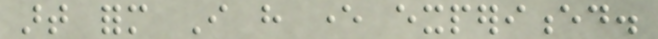art form I have ever experienced.
